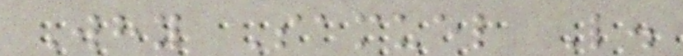Why Samuel L.
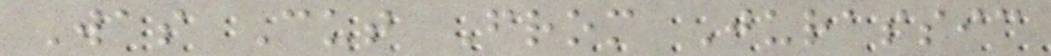Was Cut From Jurassic
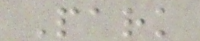Park
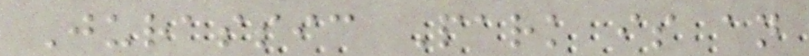Jurassic Park is an
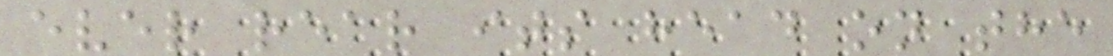ever rear its head on the
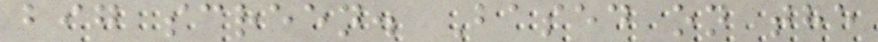big screen. Based on the
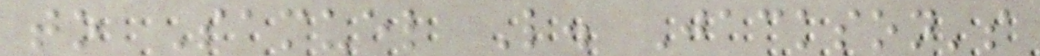to Samuel L. Jackson's
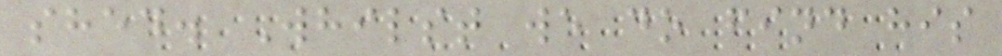shed. Whilst we do find his
